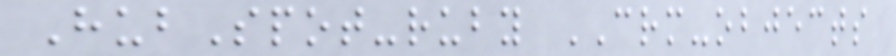HubSpot-ruby CRM-objects
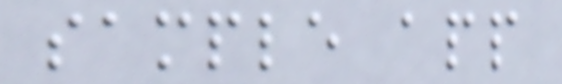sample app
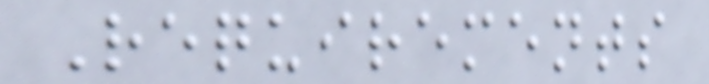Requirements
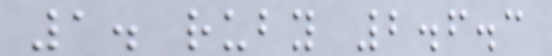1. ruby 2.6.3
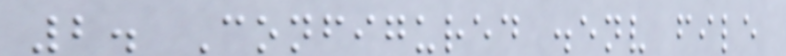2. Configured .env file
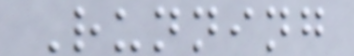Running
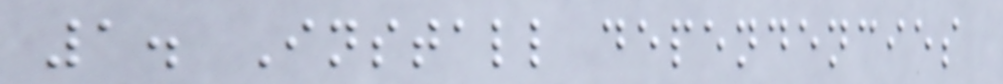1. Install dependencies
